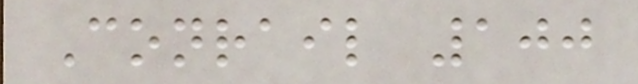Conrail 100
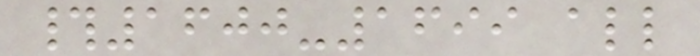#1600-1699 all
